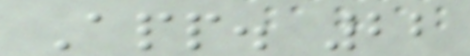App. 22
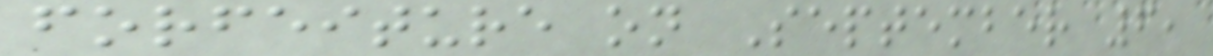forfeiture on September 6,
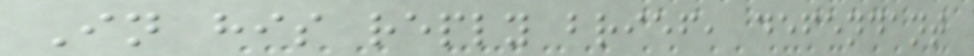In his reply brief, defendant
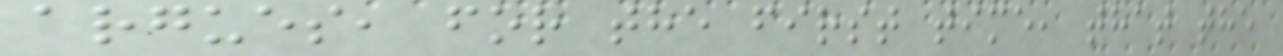argues, for the first time, that the
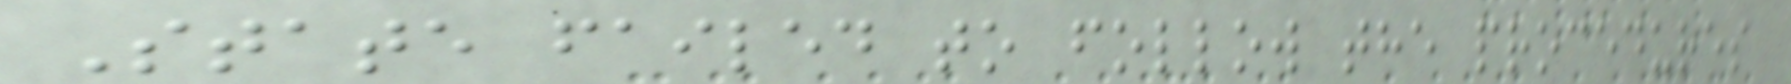State failed to follow the procedures
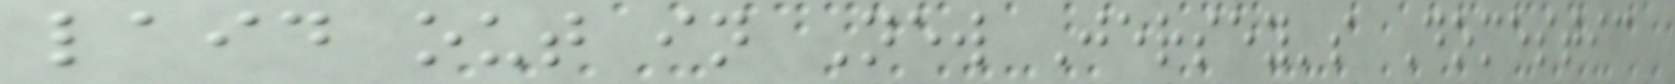laid out in New Jersey's Domestic
